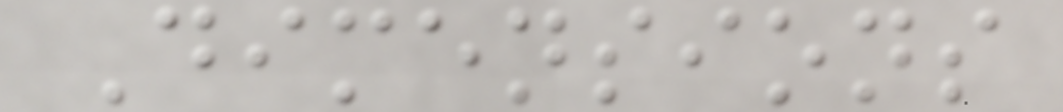Dimensions
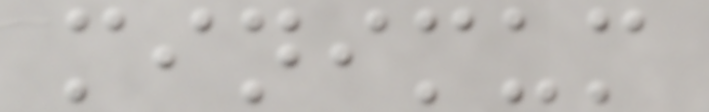minimum
